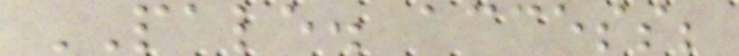PALE. access;
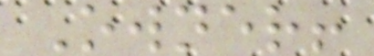Owner!
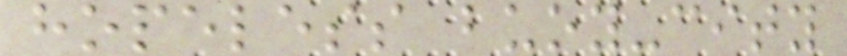hopeless buoy-city
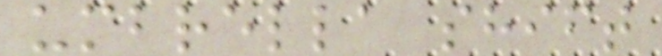umbrella shift
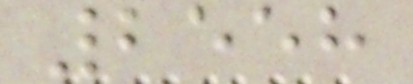2558
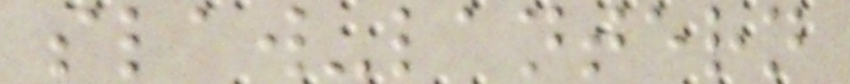slaw-lantern
